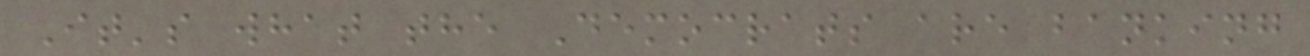It's what the Democrats are banking
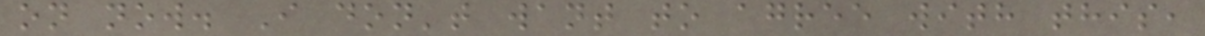on now. I don't want to agree with this,
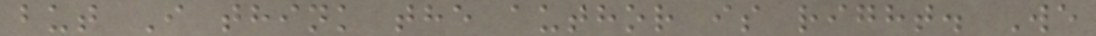but I think the author is right. We
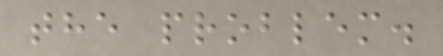the problem.
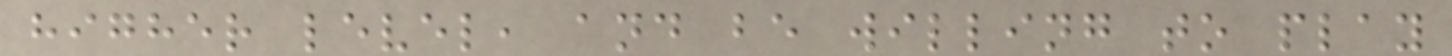higher level, and be willing to play
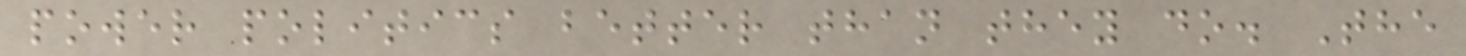power politics better than they do. The
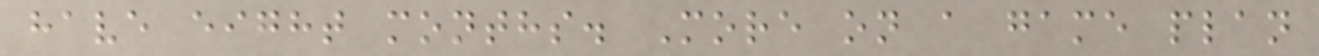have eight months. More on a game plan
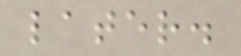later.
